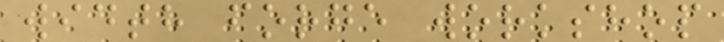width forge workshop
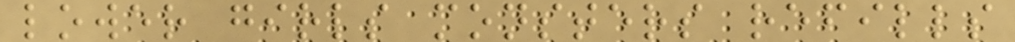lower girls monsters refills
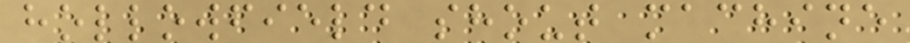hollowfield shout machine
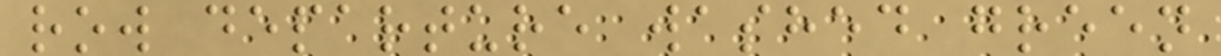row departure washed green
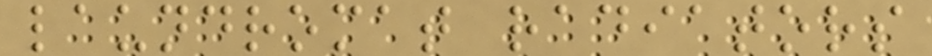laundromat radiators
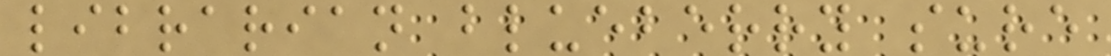librarian blueberry sure
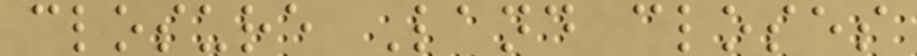closure Land closes
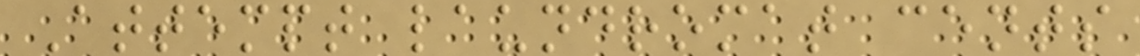Attempt laundromat cents
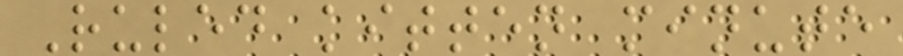Ruled kitten minute
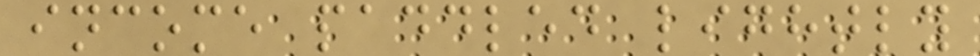income paddled lightly
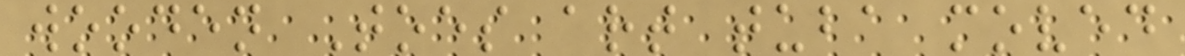wooden Toes art tuba moved
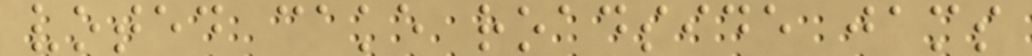voted cake roadside jams
